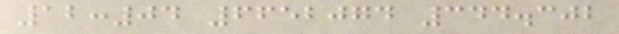12:04 6652074 344.302
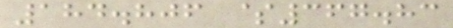184.806 $367.83
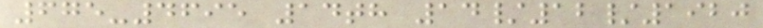675-4695 14th 14/12/1920
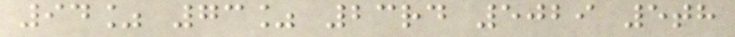94% 73% 23rd 5029 5th
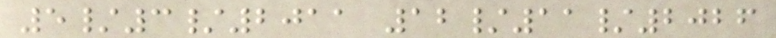5/3/2011 12/11/2026
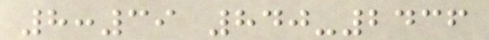8:39 840-2436
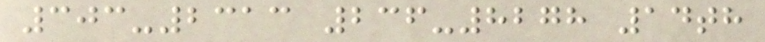303-2313 236-8278 14th
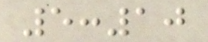5:10
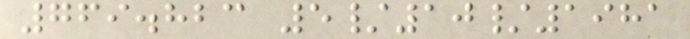769.823 5/10/1981
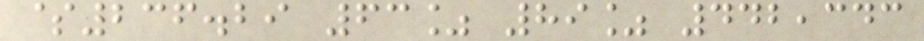$236.29 63% 89% 442,343
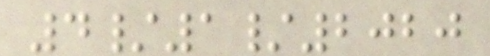4/1/2020
